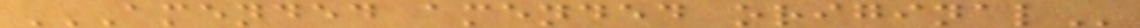AMENDED AMENDED ORIGINAL
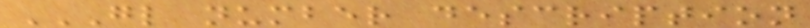GL NUMBER DESCRIPTION
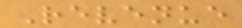Revenue
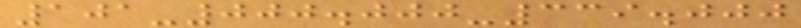101-000.000-339.000
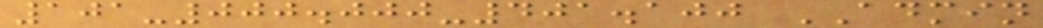101-000.000-401.100 ADMIN
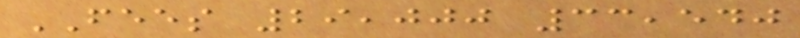FEES 29,000 33,540
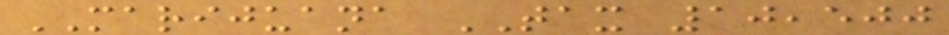MARIJUANA TAX 10,500
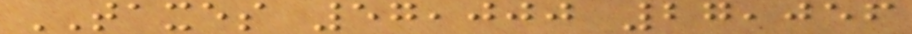TAXES 57,000 27,056
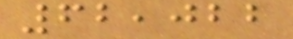62,022
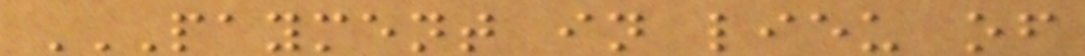PAYMENT IN LIEU OF
